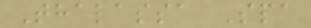Thalassa Spa
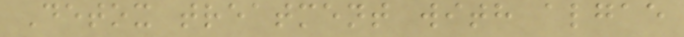Detox treatment with algae
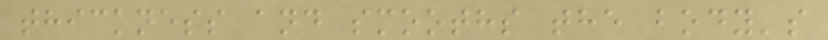thickness and smooths the body's
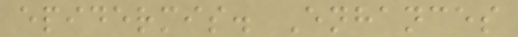epidermis. Enhances
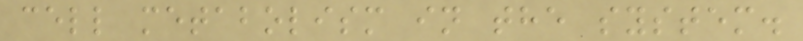cell metabolism in the system.
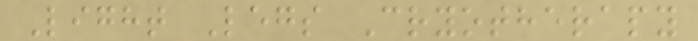Light Legs Cryotherapy
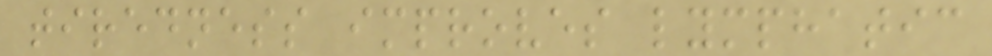tiredness improves lymphatic
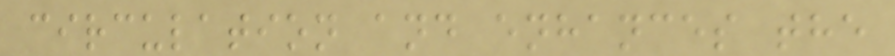circulation and enhances the
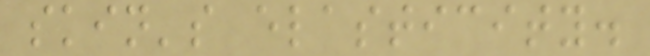skin's elasticity.
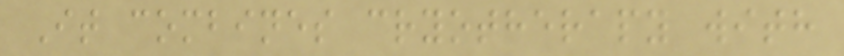It combines cryotherapy with
